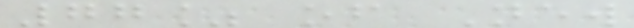77% of New
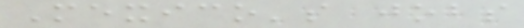Mexico's jobs
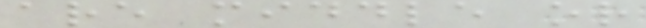are middle or
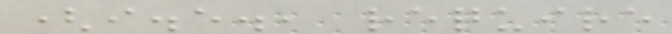(i.e., require
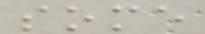some
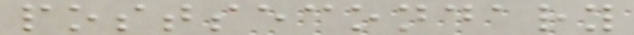postsecondary
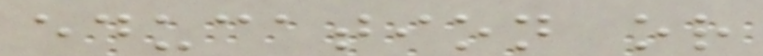education or
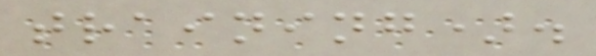training).
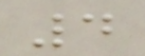4
